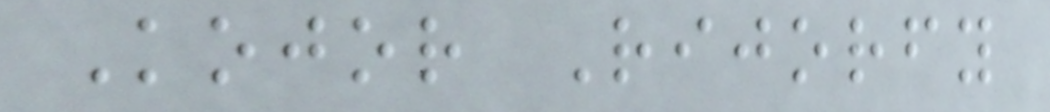Kojor Rijorfy
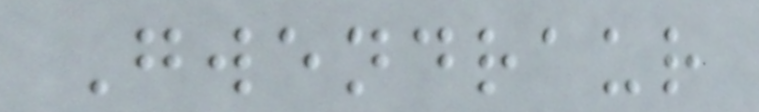Gwendraur
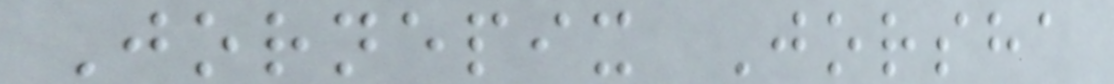Jornepix Jorsha
